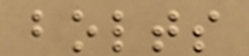bolts
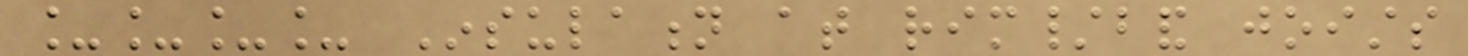____ Insulation at rim/band joists
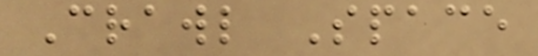Crawl Space
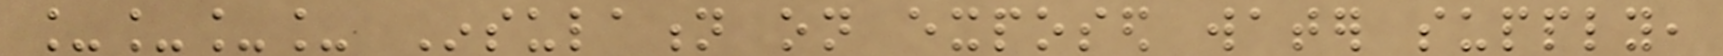____ Insulation on exposed water supply,
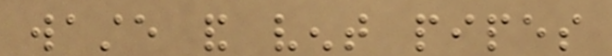waste and vent pipes
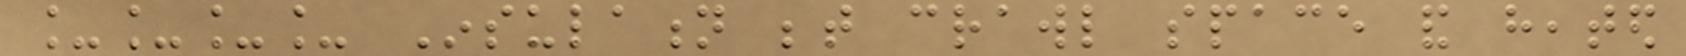____ Insulation between crawl space and heated
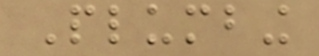Plumbing
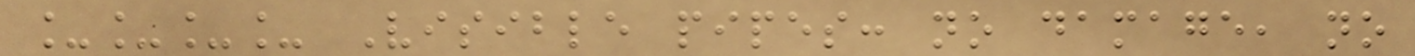____ Visible pipes: no damage, no
